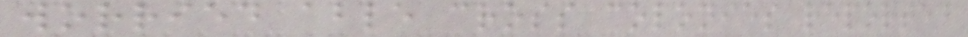worried able cross colonies reported
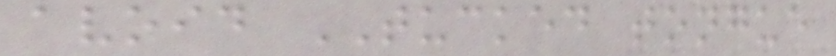avoid TUCKED tongue
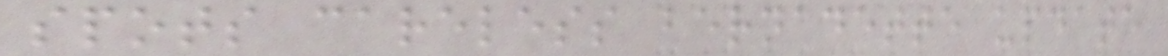spots careless bernadette update
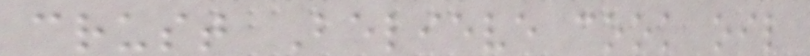crust Believe cook oil
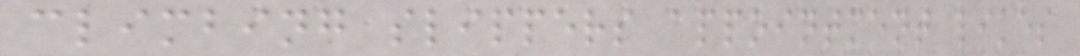climbing slippers appointment likes
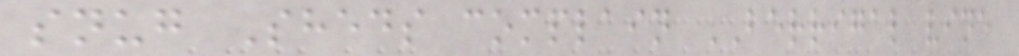snug Sheds complain BERRIGAL vine
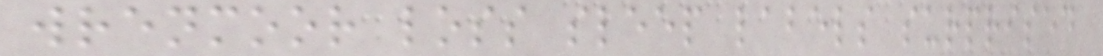wrenmoor loss sleep labels surprised
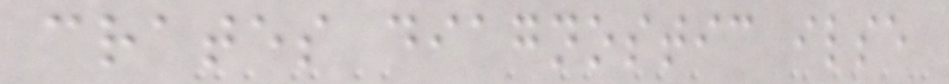crates diagnostic ilse
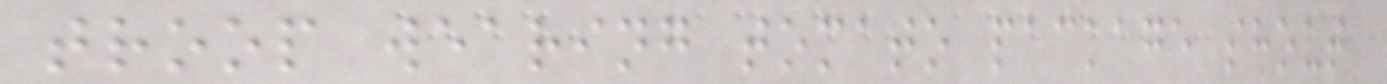troop wearing tomato package shout
